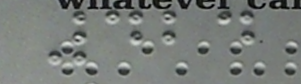424
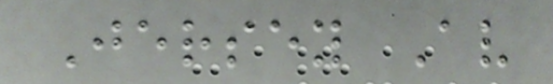Jersey Av
